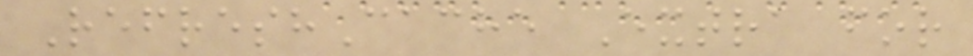RefreshCache Extra for
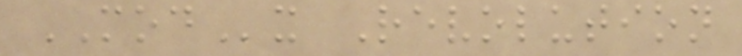MODx Revolution
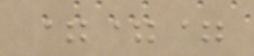===
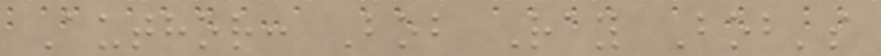Author: Bob Ray Bob's
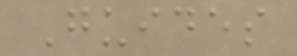Guides
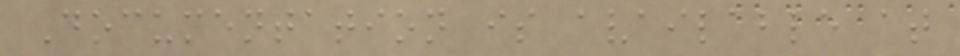Documentation is available at
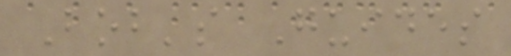Bob's Guides
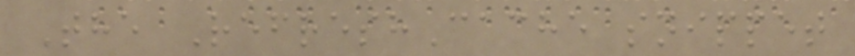The RefreshCache snippet
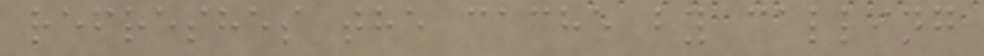refreshes the cache by calling
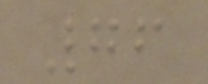76
